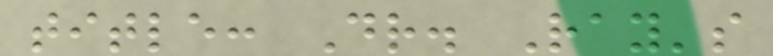title: Dr. Ray's
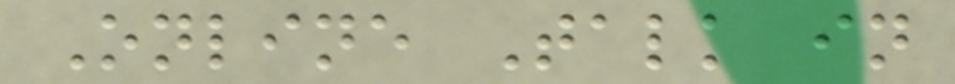Online Talk in
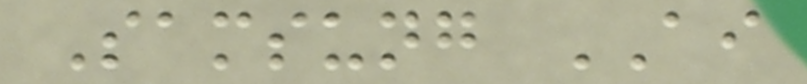Samsung AI
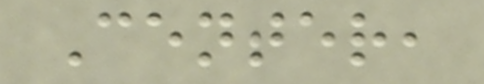Center,
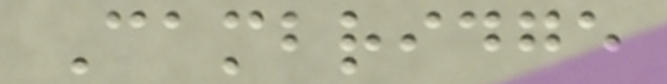Cambridge
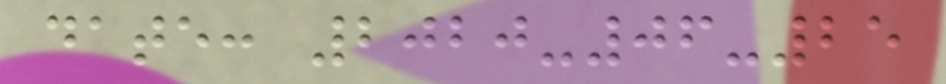date: 2020-06-25
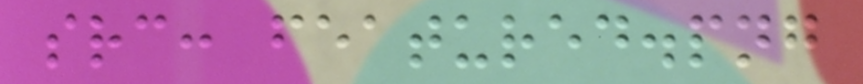src: featured.png
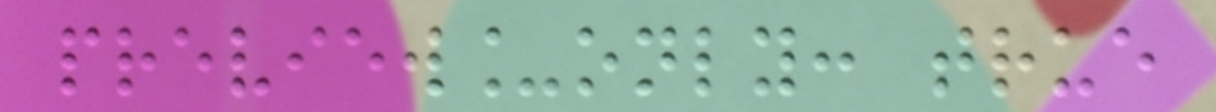preview_only: true
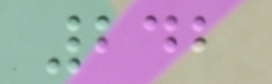242
